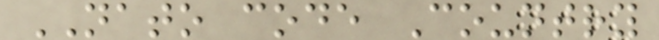NATO code Country
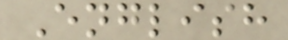English
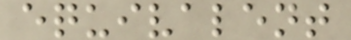equivalent
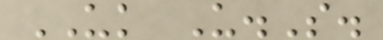UK U.S.
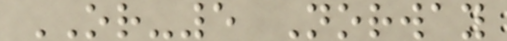OR-5 Norway
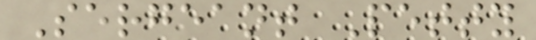Sergeant Petty
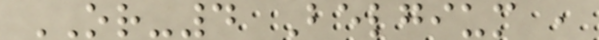OR-4 Belgium ,
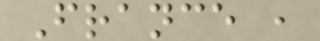France ,
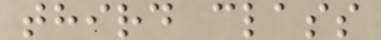third class
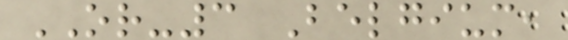OR-3 Belgium,
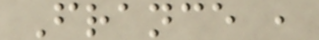France ,
